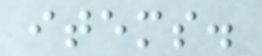items.
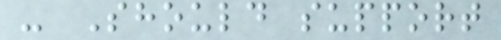- Should support
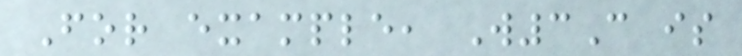For example, W3C is
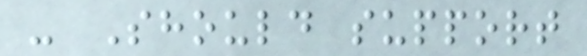- Should support
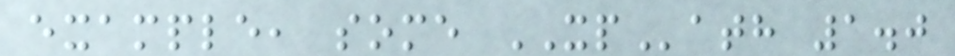example, some XPath 1.0
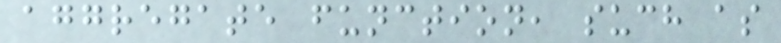aggregate function, such as
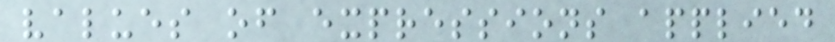values of expressions applied
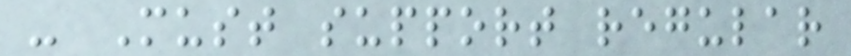- Must support regular
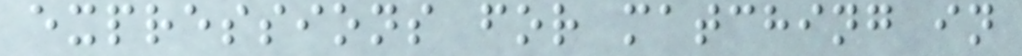expressions for matching in
